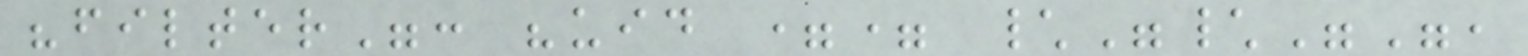"filter": "uid == \"\"",
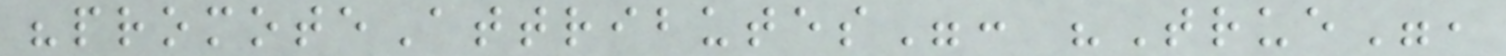"promoteAttributes": "True",
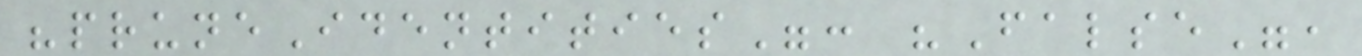"pruneIdentities": "False",
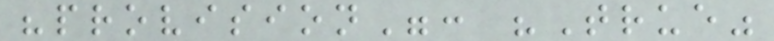"provision": "True"
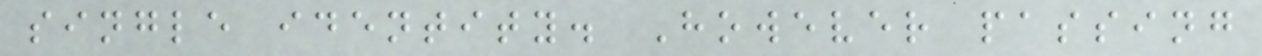single identity. However passing
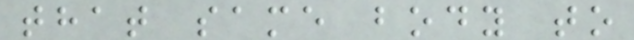that same body to
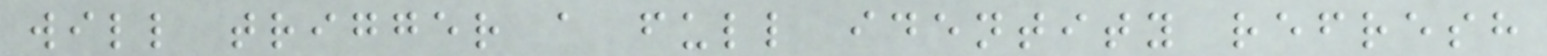will trigger a full identity refresh
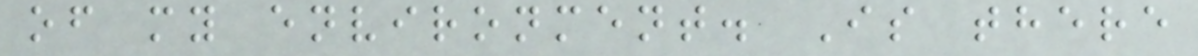of my environment. Is there
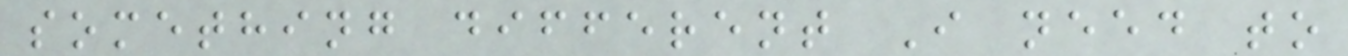something different I need to
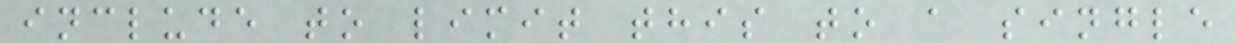include to limit this to a single
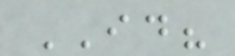ID?
